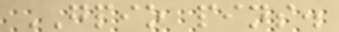GPIO pins.
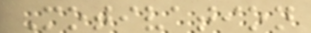Motivation
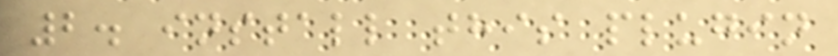2. install this plugin
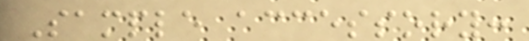Sample accessory:
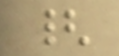{
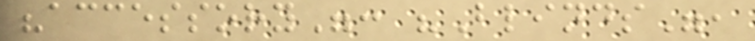"accessory": "Blinds",
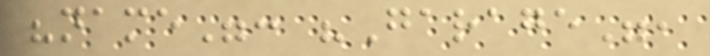"name": "Garage",
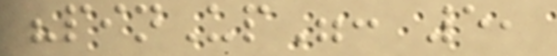"pinUp": 5,
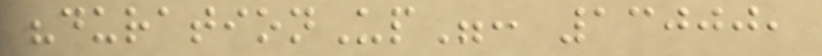"durationUp": 13000,
